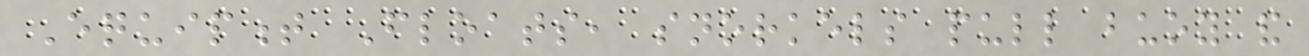Equipment Floats, snorkels pull buoy and
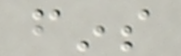fins
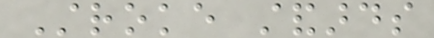Stroke standards
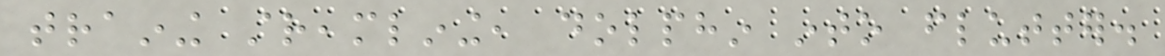training streamlining, dolphin into flutter.
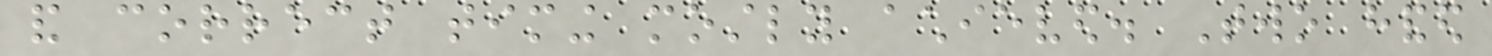and correct timing mostly achieved. Two handed
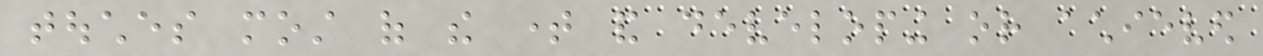touches most of the time and developing or achieved
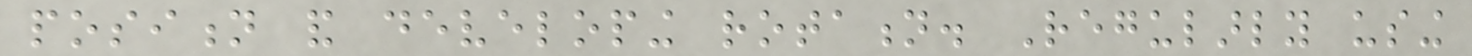position and developing rotation. Regularly using
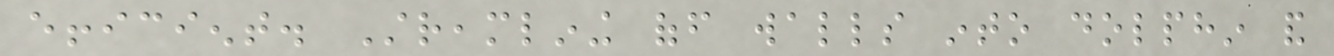efficient. Streamlining off walls into dolphin and
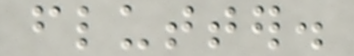flutter.
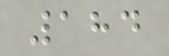184
